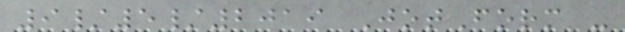9/5/2019 JotForm -
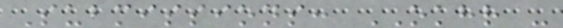Submissions: OKHR -
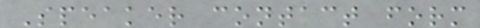Speaker contact form
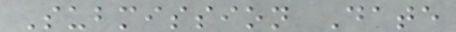Submission Date
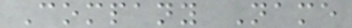Company Name
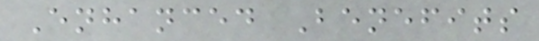Enhanced Benefits
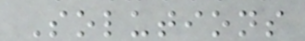Solutions
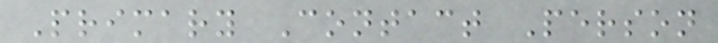Primary Contact Person
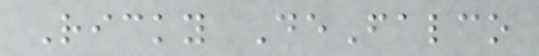Ricky DeFalco
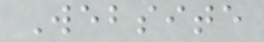Website
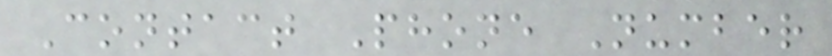Contact Phone Number
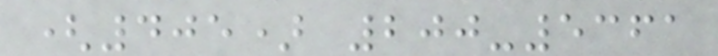(405) 200-5361
